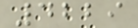4229
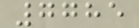7785
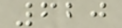620
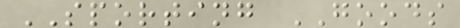SPORTING GOODS
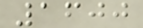1600
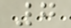7
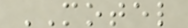MOTEL
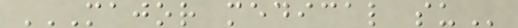MAJOR MEDICAL SU
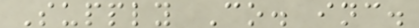Supply Co. inc.
